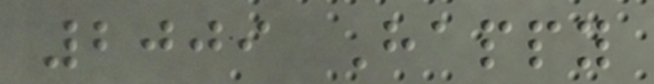2009 Happy
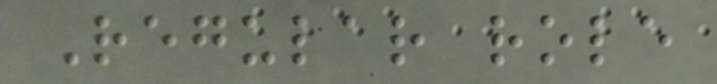Regular role
